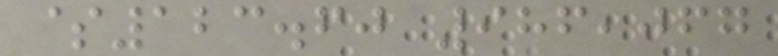$123.60 986,067
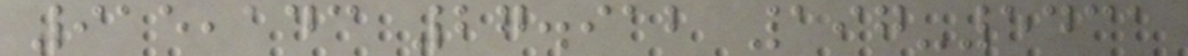915,143 27.912 197-5431
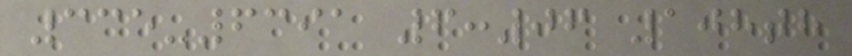335-6391 6:06 108th
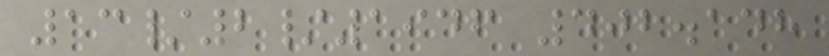13/2/1946 402.148
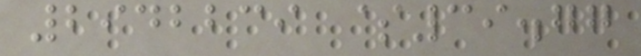2942239 $39.77
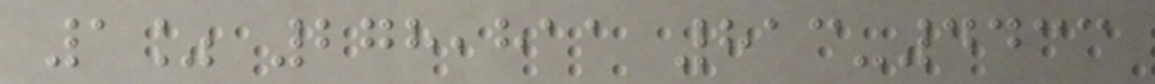1% 278,811 813-4433
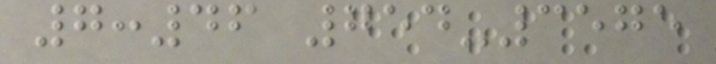7:46 754-3575
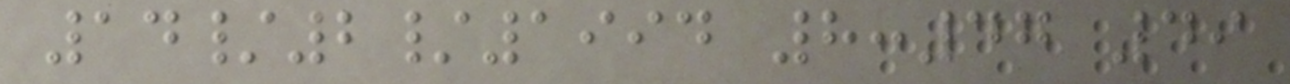14/2/1994 8:47 49
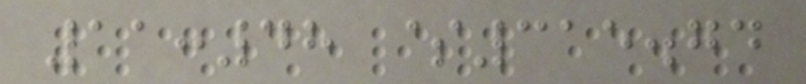11:48 $315.74
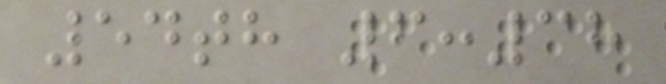54th 6:38
